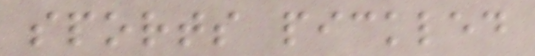sports pickled
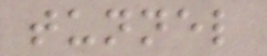tunnel
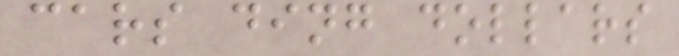cars ding dollars
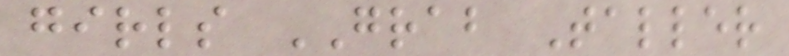girls GRAB Taller
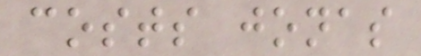costs jonas
